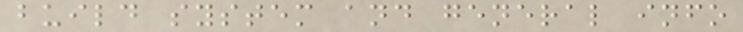build system and general info
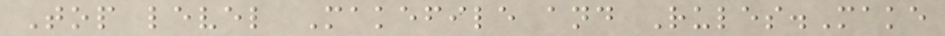Top level Makefile and Rules.Make
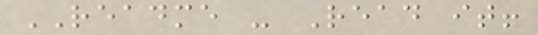README - Read it!
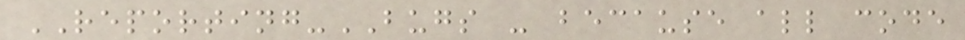REPORTING-BUGS - because all code
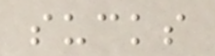sucks
